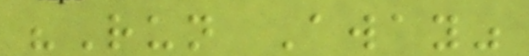"Run Away"
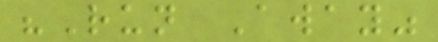"Run Away"
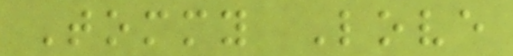Tommy Love
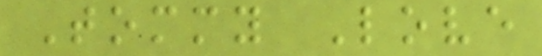Tommy Love
